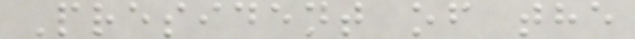President of the
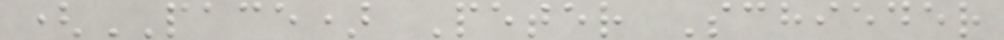(PACE) Peter Schieder
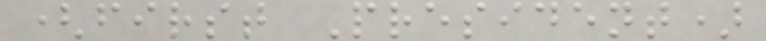(first President)
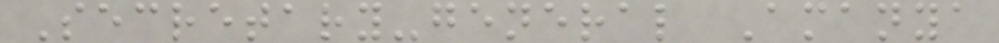Secretary-general Amanya
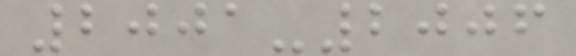2001-2006
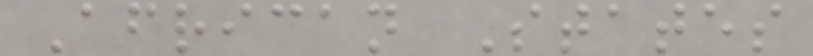African States
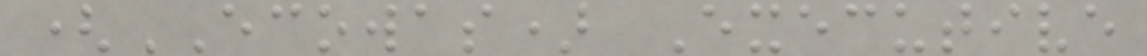(ECOWAS) Executive
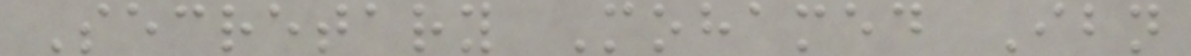Secretary Mohamed Ibn
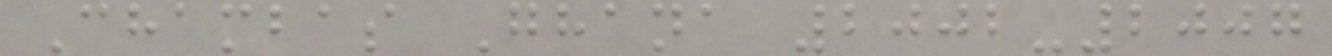Chambas Ghana 2002-2007
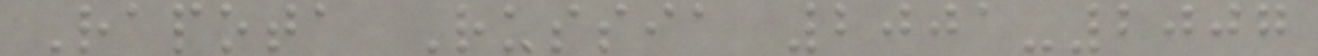Rapota Russia 2001-2007
